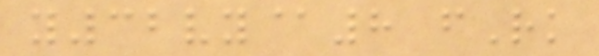y32vy@8 fRk
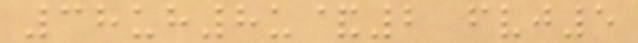38uh8u&2 fvj5
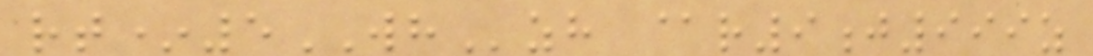rt*5WHzh @r9j999z
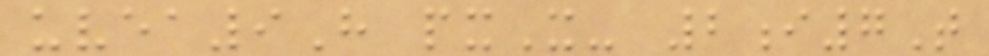uvea9H pxX- 2i7T
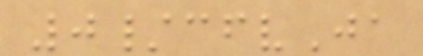0/cfvJa
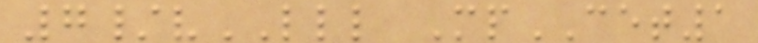7/vLLL MpCET1
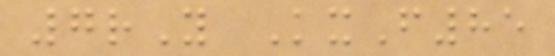7rY KxF85
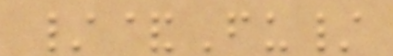/&Fu/
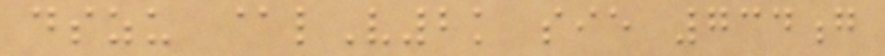dszu @lV2k sie 734g
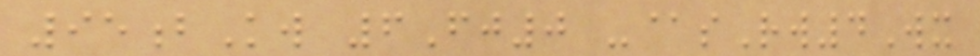95bKw 6Fj0 -@sRw4Wx
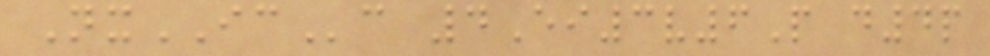NxICc 4Ei3v6P d4p
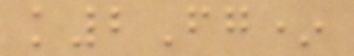k2Fg*
